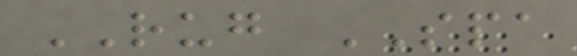RUG SPA
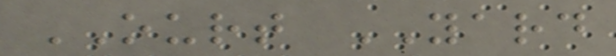OURT YARD
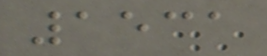1531
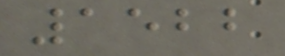1522
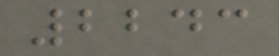2243
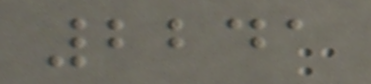2241
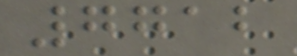7712
